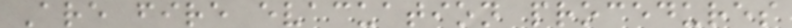Are fire evacuation procedures
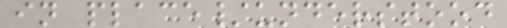in place/understood
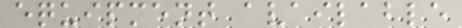equipment available
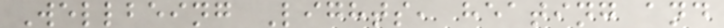Wellbeing Lights, heating and
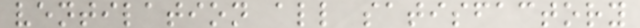ventilation all satisfactory
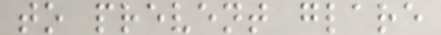to prevent glare
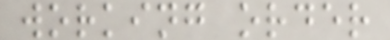working order
